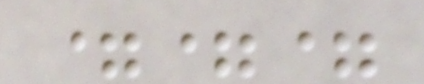===
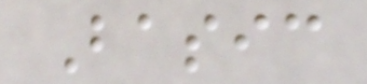Basic
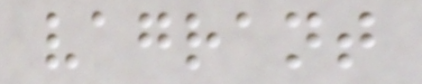vagrant
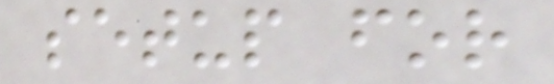setup for
